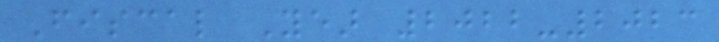Fiscal Year 2022-2023
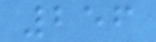256
